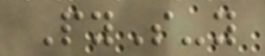PyS-y
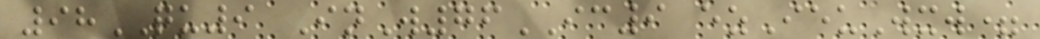98QU9 InW76IC9 ezIeuWxw=
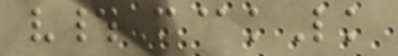v#M@kLk
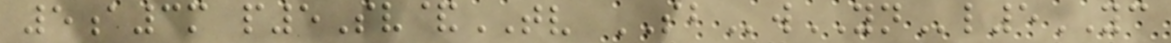5a3m p5Sv&TV SBwYNl5YC
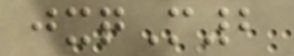jxqM2
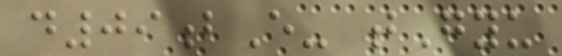d09bE- tGyu
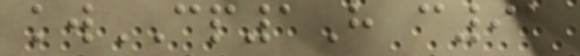kwCP1H c91
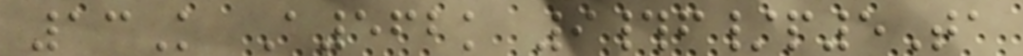13K A562k 9#f/p5Ta
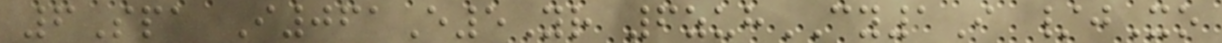6Spa I061E5Yr 6zuhCY1I /jXo
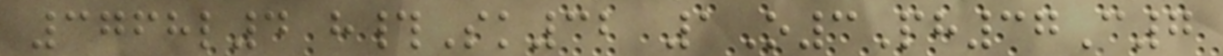3768l4 h#Sk32 1O3Ph37C7
